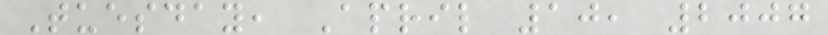Tuesday, April 10, 2007
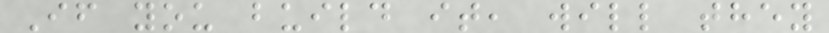If you build it, will they
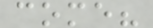come?
